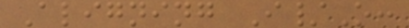Aligning I/O:
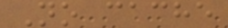No cache
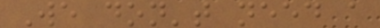We don't need a
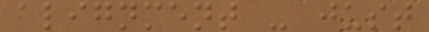alignment - just
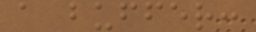a buffer:
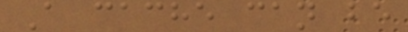A cache can be
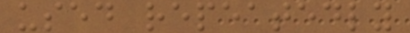used repeatedly
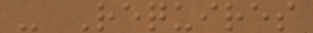- Requires
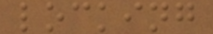locking
